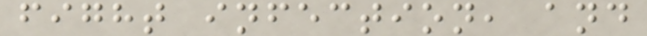fight infection, and
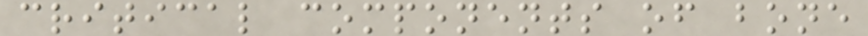critical components of bone
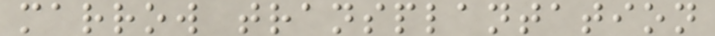marrow transplantation
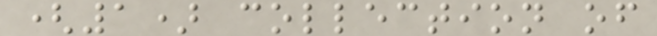(1) collection of
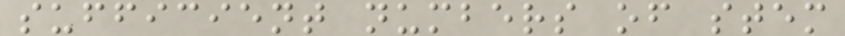sufficient numbers of stem
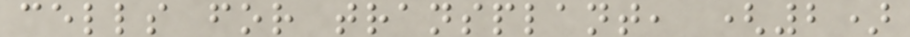cells for transplant, (2)
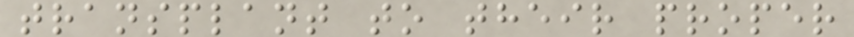transplant to their proper
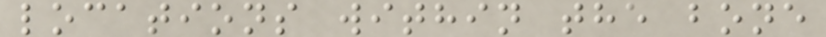locations within the bone
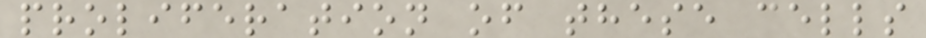proliferation of these cells
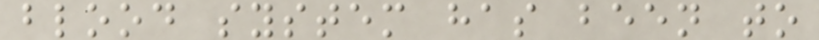blood system has been to
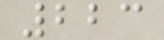223
